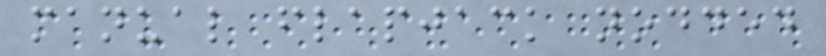manual flapjack nodded
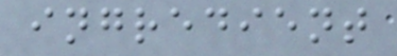ingredient
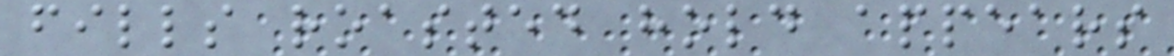fills roasted hold appears
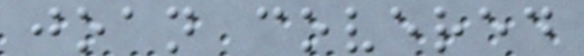joan covered
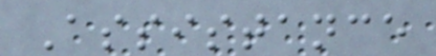Assistance
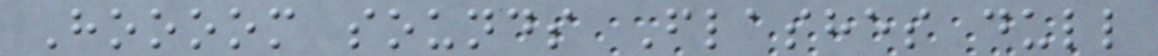Hoooom sounds Flashes dull
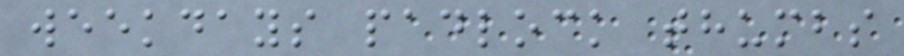weekdays padlock thumbs
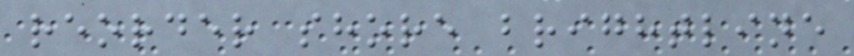reorder shore brightline
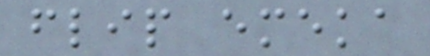flip emeka
